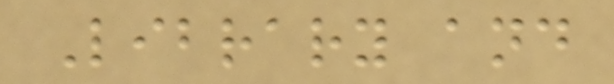Library and
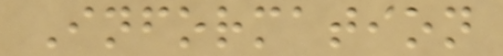Information
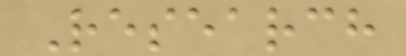Research
